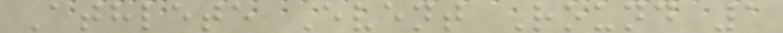Athlete Event Round 1
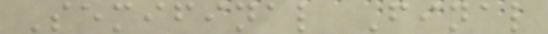Semifinal Final
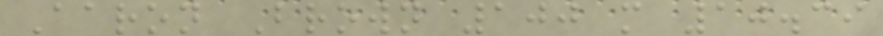Aaron Brown 100 m 10.39
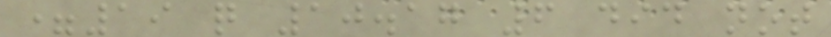=19 q 10.17 6 did not
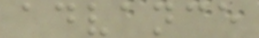advance
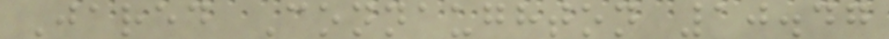Jared Connaughton 10.47
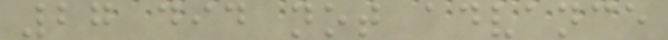27 did not advance
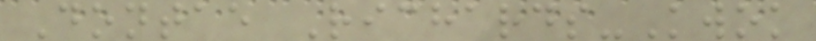Dontae Richards-Kwok
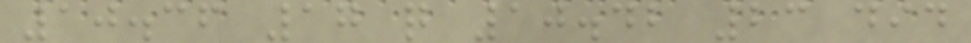10.36 17 q 10.42 23 did
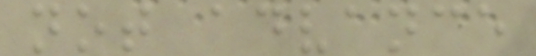not advance
